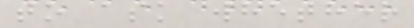to ask whether
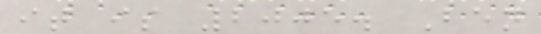it is 2005. Ben
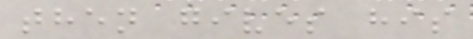then gives his
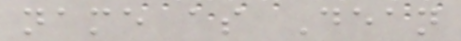name as Dean
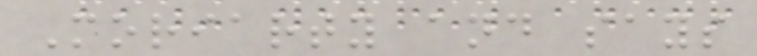Moriarty and says
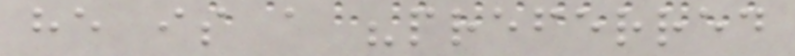he is a "preferred
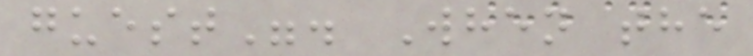guest". When the
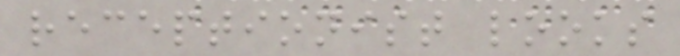receptionist looks
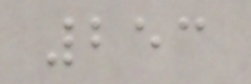253
